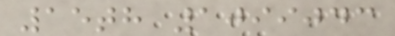15th 1099043
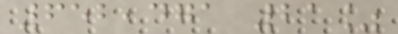652,471 21%
